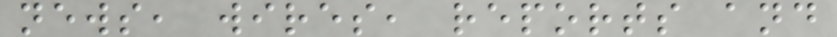news, wires, reports and
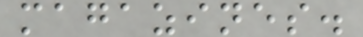magazines.
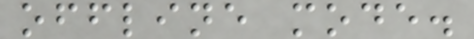offline mode.
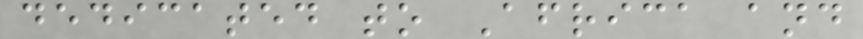dedicated to Africa and
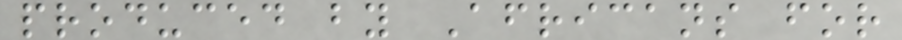produced by Africans for
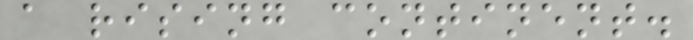a rising continent.
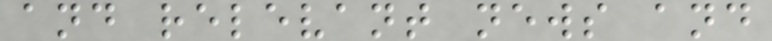and relevant news and
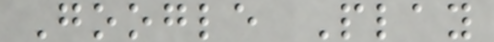Google Play
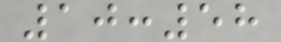10:58
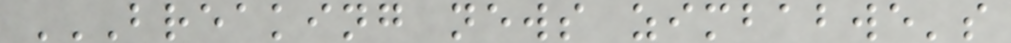BREAKING NEWS ZIMBABWE'S
